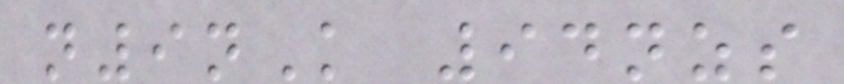n9nK 94nzs
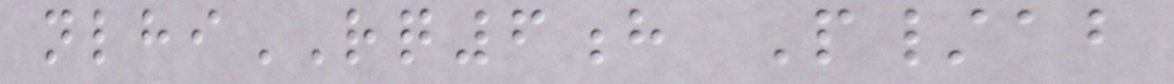nlhiRQ6h P/ab
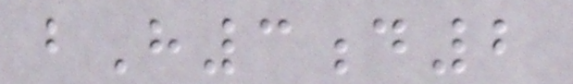bH3d2
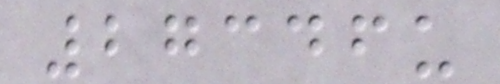27346u
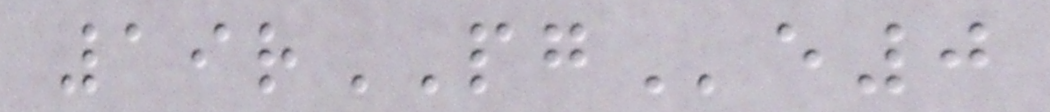19rPGe0
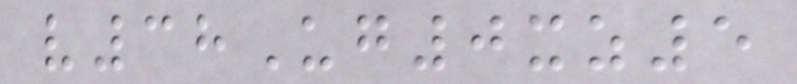v38Ug0xz5
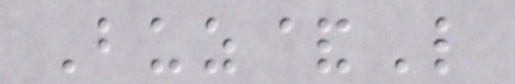Buz&L
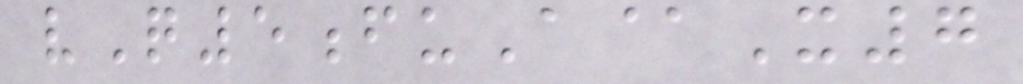vQ5fuA@X7
